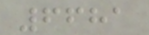6681
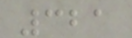321
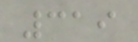319
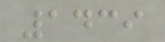1439
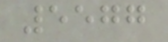5577
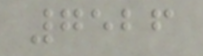7526
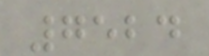7524
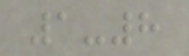1-8
